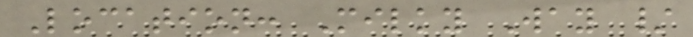Location: Milky Way /
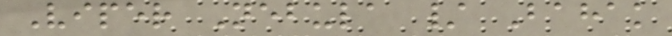Viper Nebula / Bahak
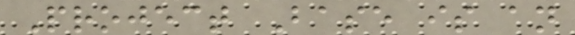Project Base is an
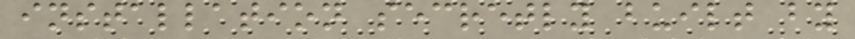installation secretly built by
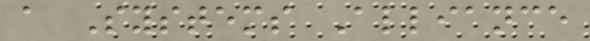a Systems Alliance
